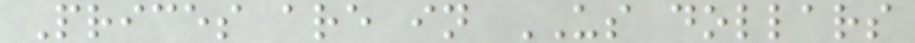Prices are in US dollars
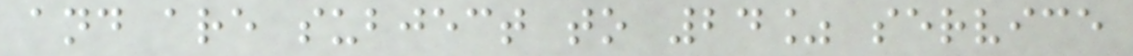and are subject to 24% service
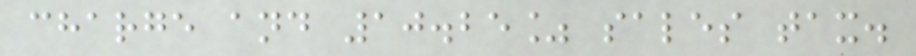charge and 10.25% sales tax.
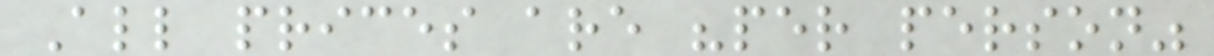All prices are "per person"
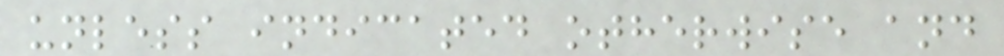unless indicated otherwise and
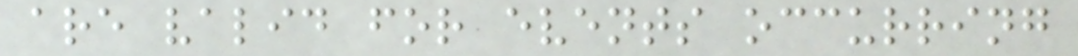are valid for events occurring
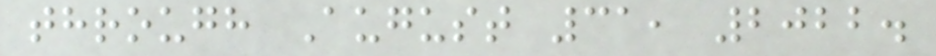through August 31, 2022.
